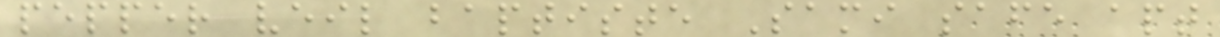pepper veil baptiste Sami safe apt
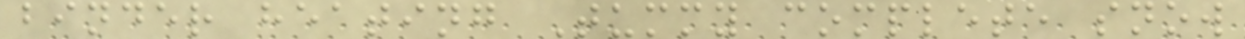binder heating Tummy complete snow
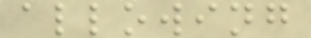allowing
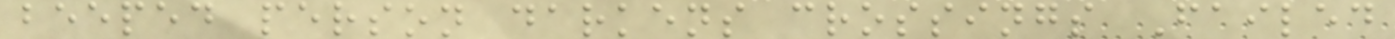beeped person darkens crossings Failed
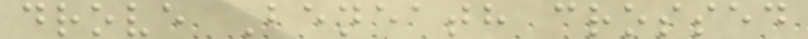drove Beneath crossed
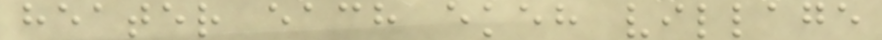heater each ekeh village
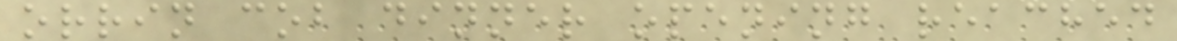orrin cob dinner opening reached
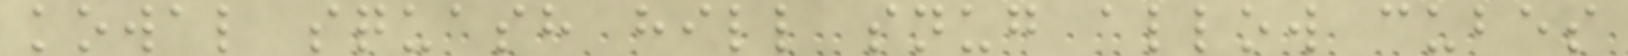kowal squash hill snug allow cubes
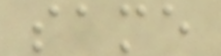same
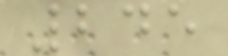245
